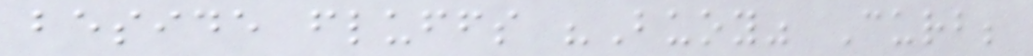beside fluffs "Buoy" Curb;
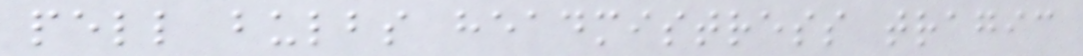pell bulbs headmistress tragic
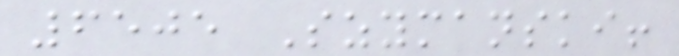6505 Szymanski!
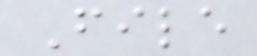File
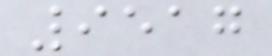9517
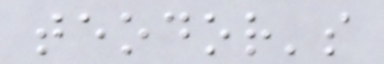teodor's
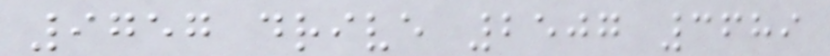9757 drive 2507 3689
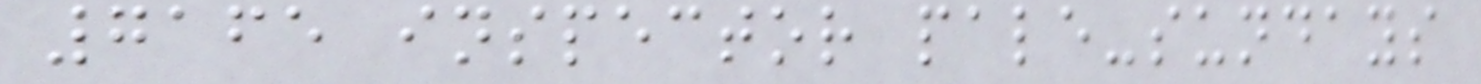7165 inspector pale-sundays
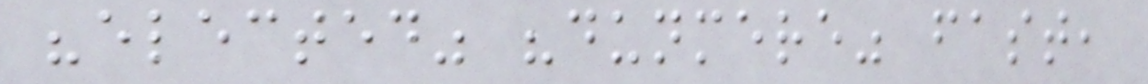"elected" "dunmere" fast,
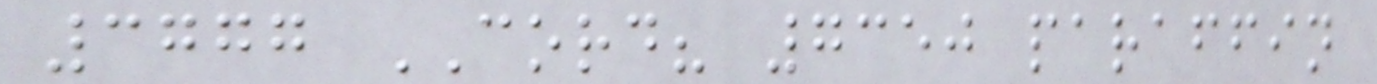3777 CORD? 7350 paraffin
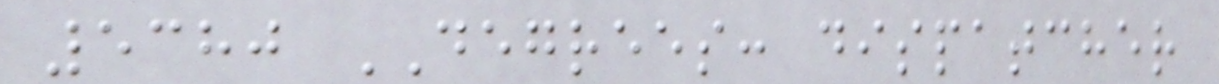5380 DEGREES: dispatcher
